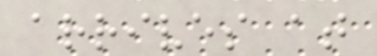arrives at
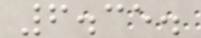6.35.
